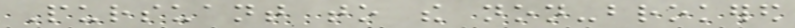Pursuant to the non-brokered
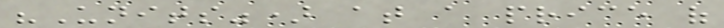"Units") at a price of
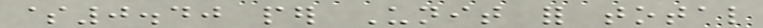$0.40 per Unit for total
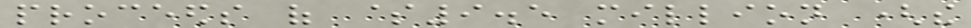proceeds of $9.5 million (the
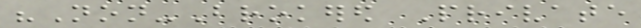"Non-Brokered Private
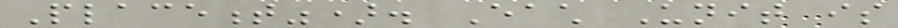Placement"). Each Unit is
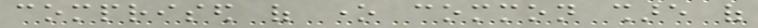comprised of one common share of
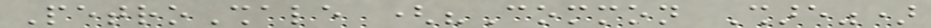PetroShale ("Common Share")
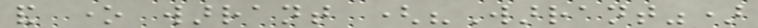and one warrant ("Warrant")
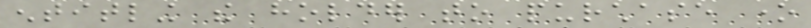entitling the holder to purchase one
